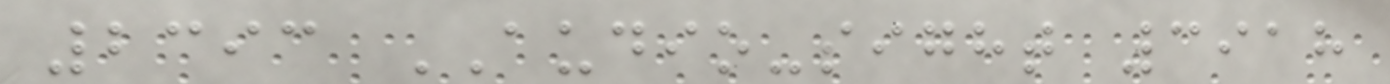2393 AUDIO-sight 3918
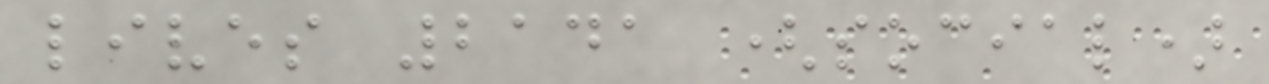lives 2141 (social)
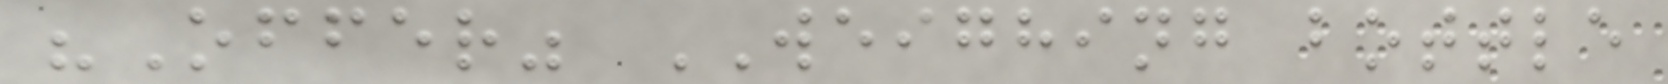"Offer" WEIGHING bottle
